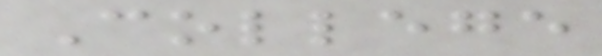College
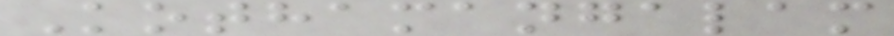Kothamangalam
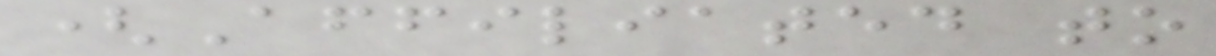(Affiliated to
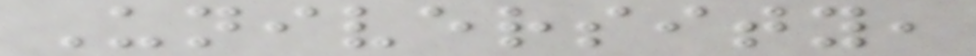University,
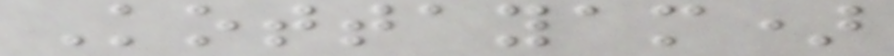Kottayam)
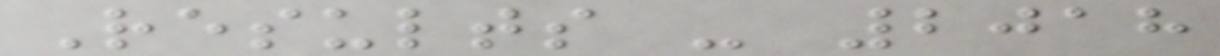Results - 2018
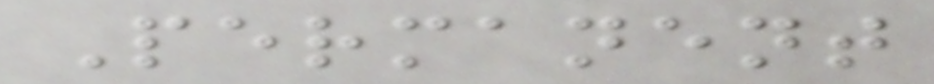Permanent
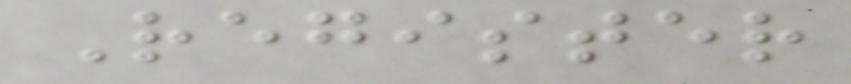Register
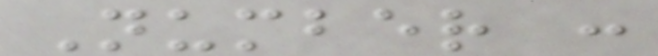Number :
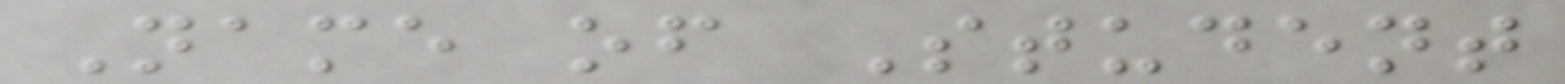Name of Student
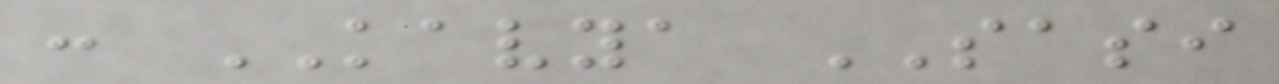: KAVYA SASI
